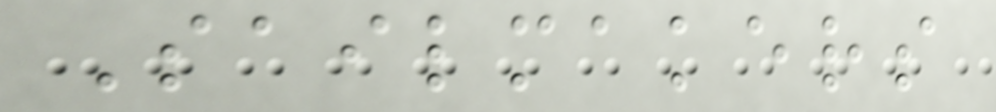Sailmakers
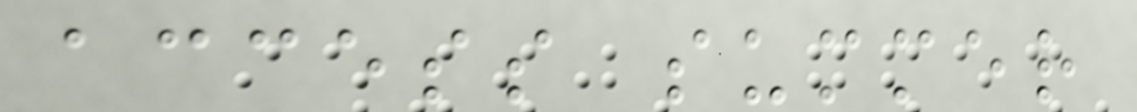access summer
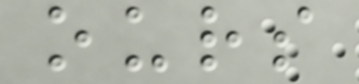ours
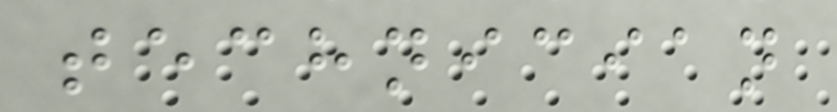technician
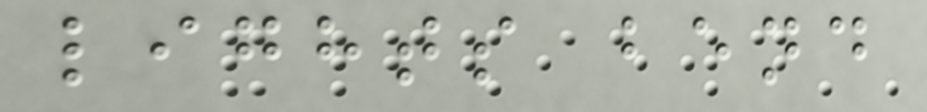lights bend
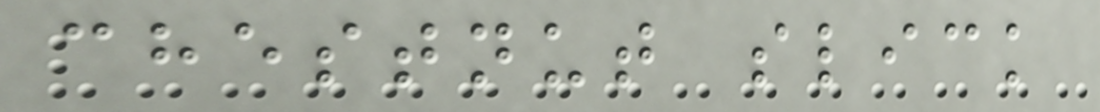chestnut slick
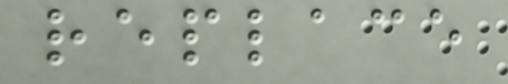replace
